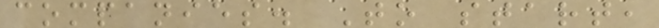companies. To start,
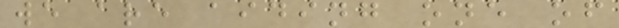we are aiding one of
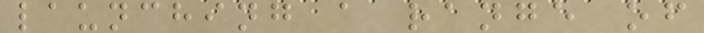launching a range of
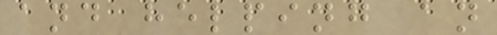and helping an
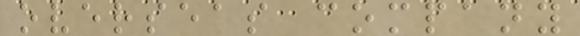overseas company
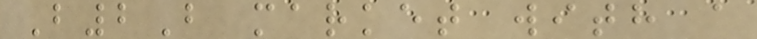B2B market with a
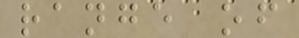range of
